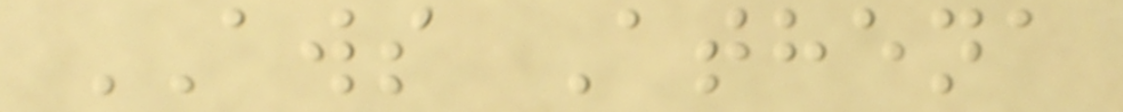AWS Athena
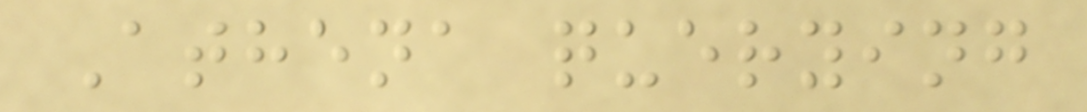Athena querying
